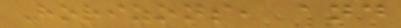Horizons, and
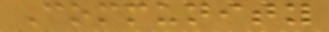Community
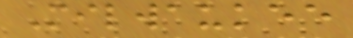Milwaukee
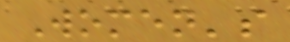Women's
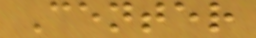Center
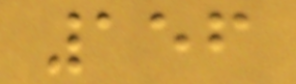156
